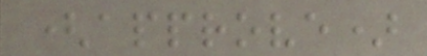(approve)
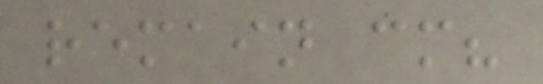remain cm?
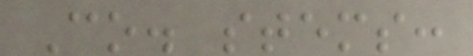Co. stems:
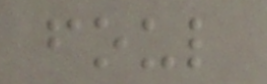foul
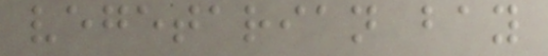vegetarian bay
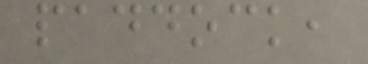paddock,
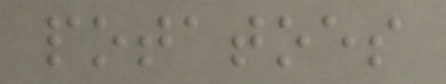potatoes
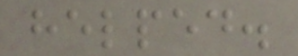helped.
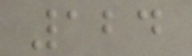124
